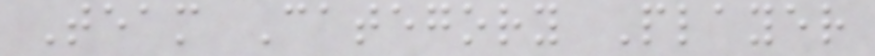Team Category Player
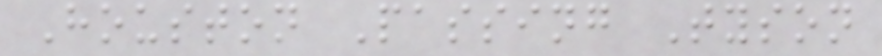Houston Passing Tyson
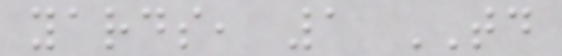yards, 1 TD
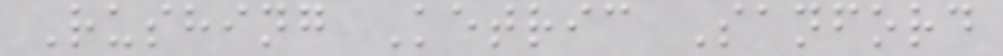Rushing Ketric Sanford
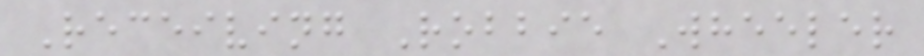Receiving Robbie Wheeler
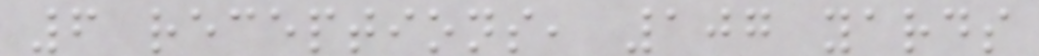6 receptions, 107 yards
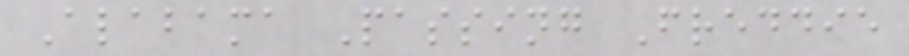Alabama Passing Freddie
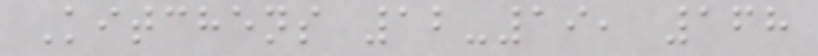Kitchens 12-19, 168
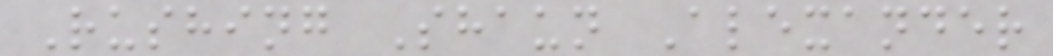Rushing Shaun Alexander
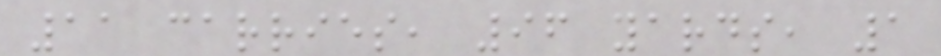11 carries, 96 yards, 1
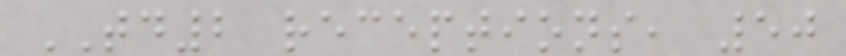TD2 receptions, 50
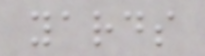yards
